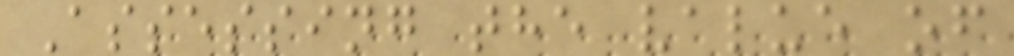Assessing the value of
